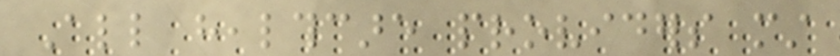All healthcare providers must
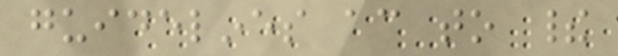guidelines according to their
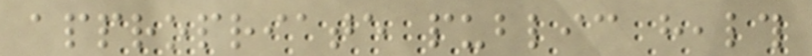appropriate public health
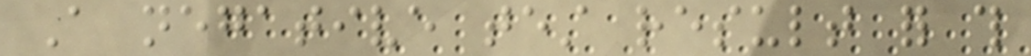A negative test result for this
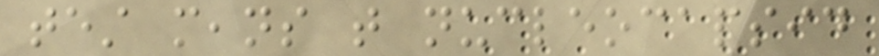test means that nucleocapsid
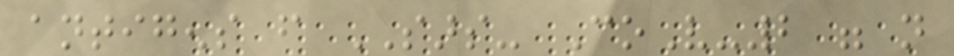antigens from SARS- CoV-2 were not
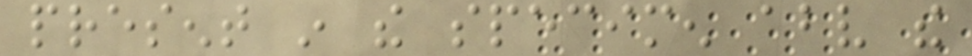present in the specimen above the
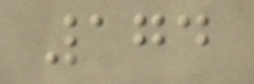174
